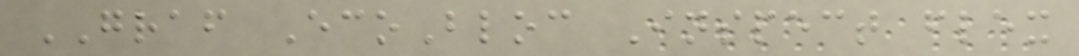GRAF EcoBloc Inspect flex
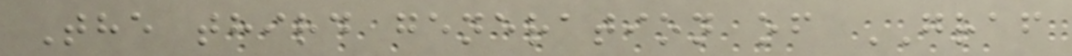The third generation of GRAF
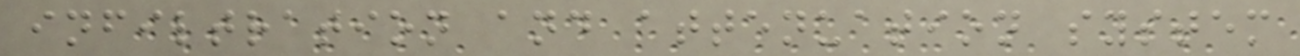infiltration and attenuation system
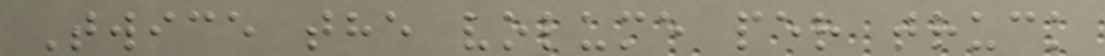Twice the volume per truck
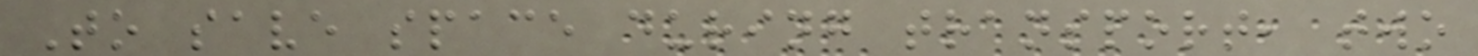To save space during transport, two
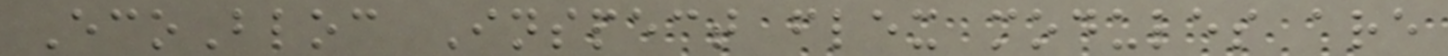EcoBloc Inspect flex modules are
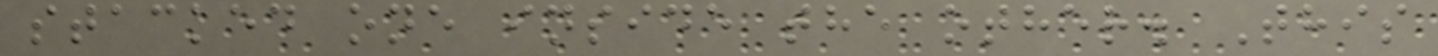stacked one inside the other. This
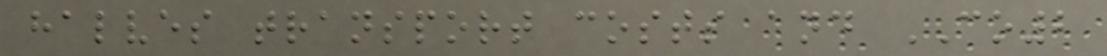halves transport costs and CO2
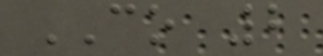CO 2
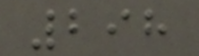298
